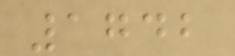1742
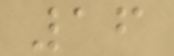16
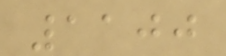1100
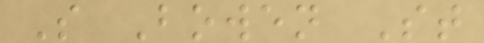S Bowen St
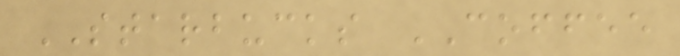STARBUCKS COFFEE
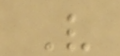V
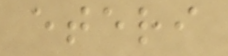eteri
